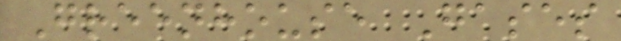Greenhouse Gases
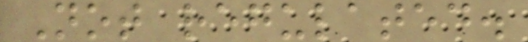Not regulated.
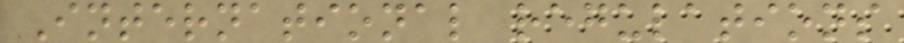International regulations
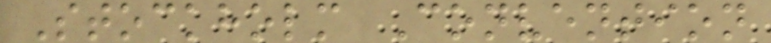Stockholm Convention
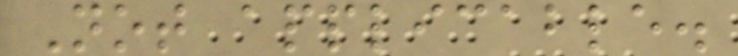Not applicable.
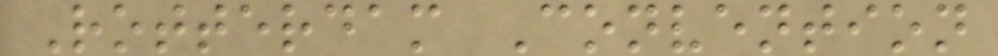Rotterdam Convention
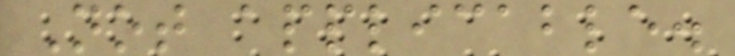Not applicable.
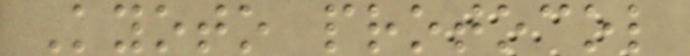Kyoto protocol
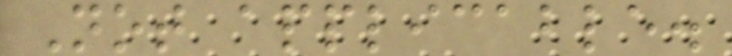Not applicable.
